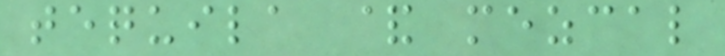tequila & mezcal
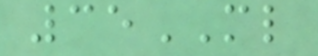35ML
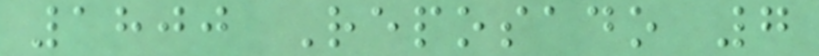1800 Reposado 7
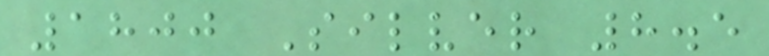1800 Silver 8.5
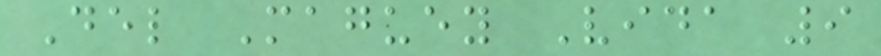Del Maguey Vida 9
